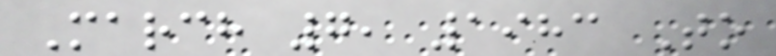March 7, 1983 To
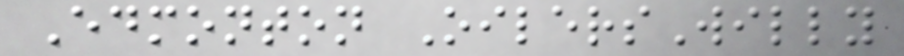Edmonton OilersWilly
